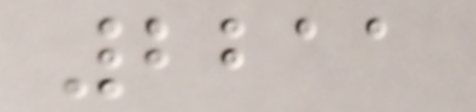2211
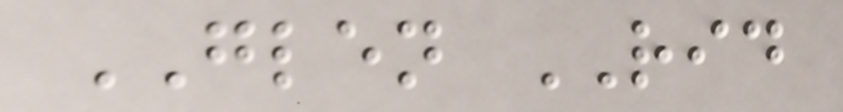GLEN RID
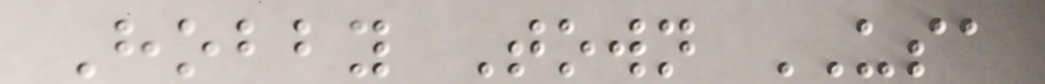Hobby Town USA
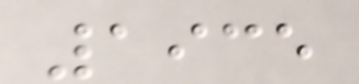1935
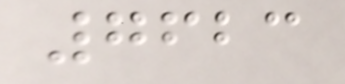7623
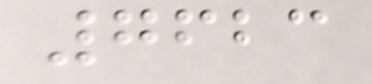7623
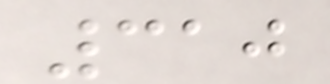310
